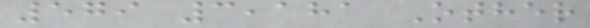579 3,181 Other
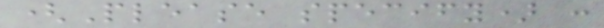(Please specify) :
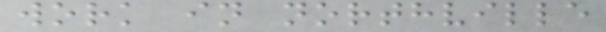work in northville
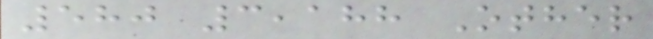580 3,188 Other
